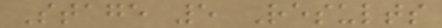Stage 5 Results
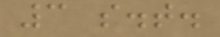3 s.t.
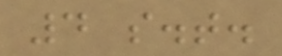4 s.t.
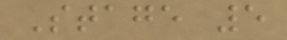Stage 5
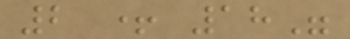2 + 18"
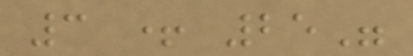3 + 25"
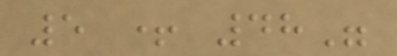5 + 48"
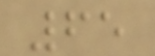65
